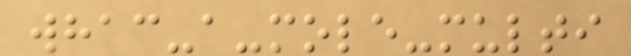whac-a-mole-multi
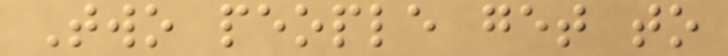Two people get to
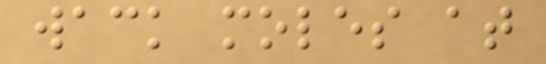wack moles at
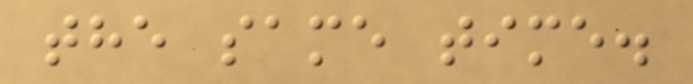the same time.
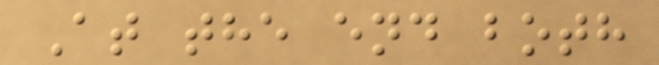At the end both
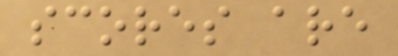scores are
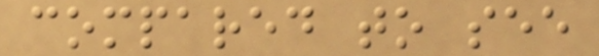compared to see
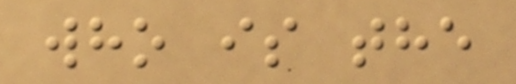who is the
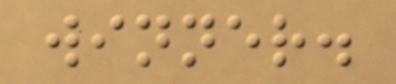winner.
